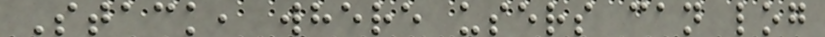Stack, where users can log
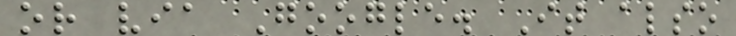or via Google. It also
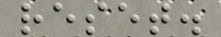reset.
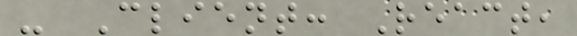- Client: React,
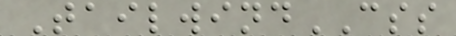TailwindCSS
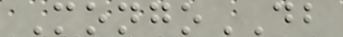MongoDB
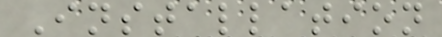Installation
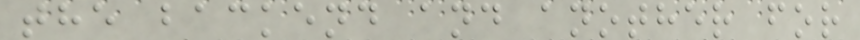the backend and another for
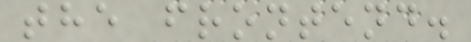the frontend.
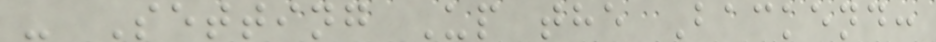- Setting Up the Backend:
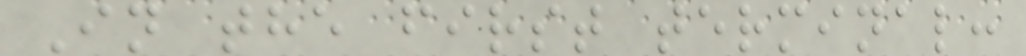In the first terminal:
